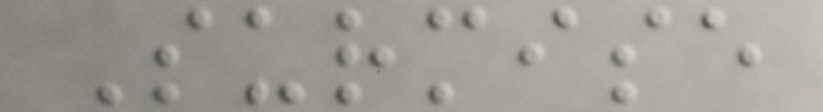Surmise
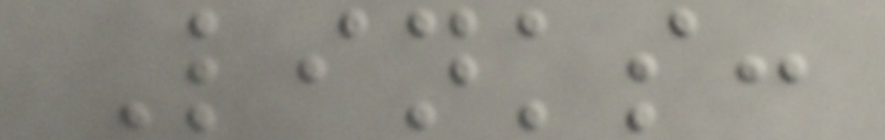Links:
